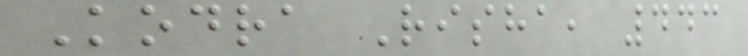Kodra Risha, 443
